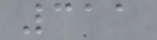311
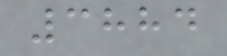3884
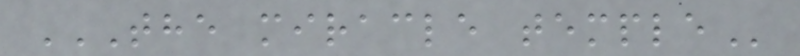THE MIRACLE TEMPLE
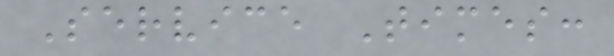Service Times:
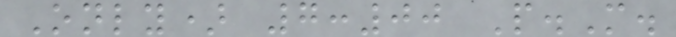Only) 7:00 P.M.
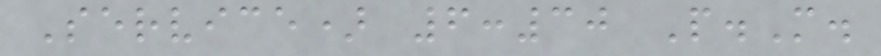Service) 6:30 P.M.
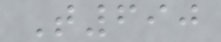T690
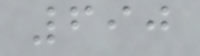690
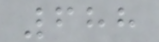688
